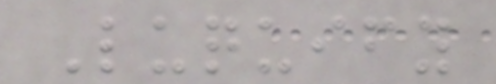Luquify
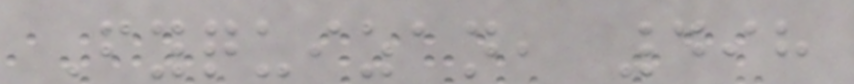Fyquizan, 498
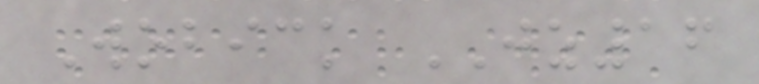Wobick JZ16
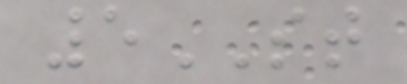5ST
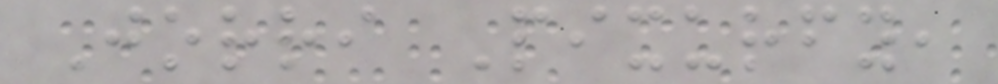Jorri Pixurfy,
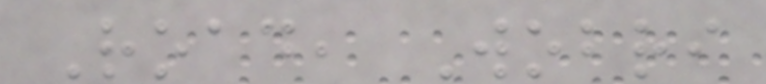Road, Wobri
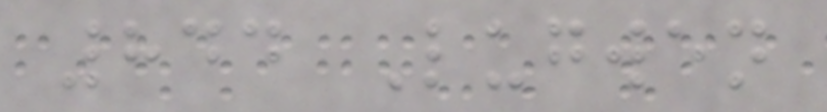844 Lugwen
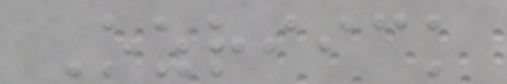Ozriick
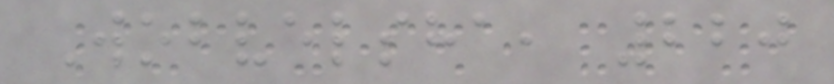Wobvelsha, 220
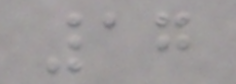17
